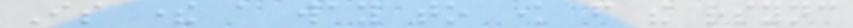Is there a way to know from the rsync
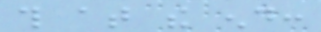this at the end:
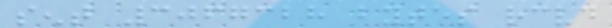sent 3067328 bytes received
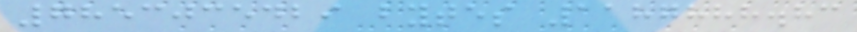7853035429 bytes 1187888.83
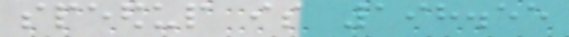speedup is 198.55
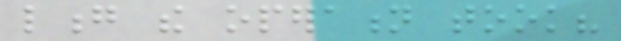long the operation took?
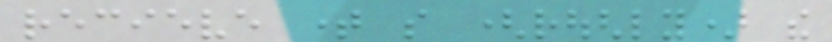recieve time so (roughly) the
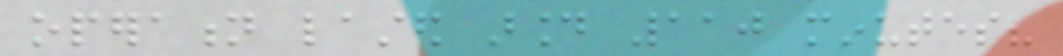operation lasted around 110 minutes?
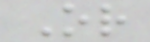Or
